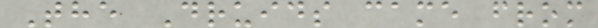The Druids came from
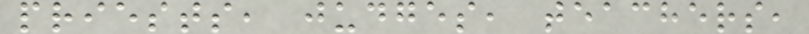priests, judges, teachers,
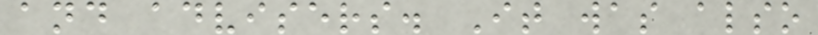and advisers. It was also
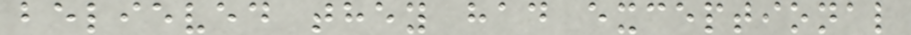believed they had exceptional
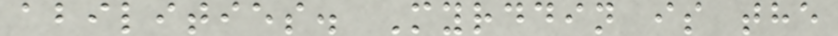abilities. Myrddin is the
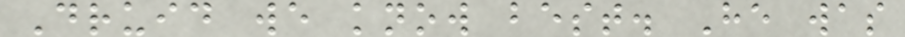Druid we know best. He was
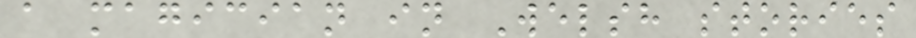a magician in Welsh stories
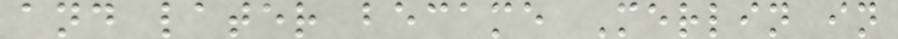and later became Merlin in
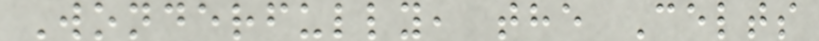Wonderfully, the Celts
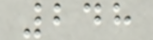248
